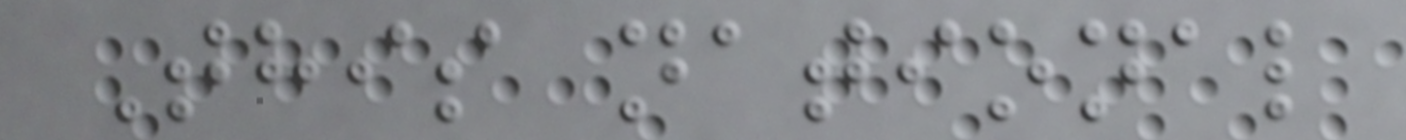This national
